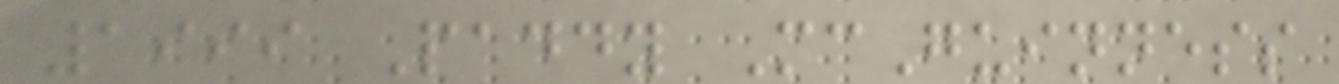1999 Paddy McGuinness
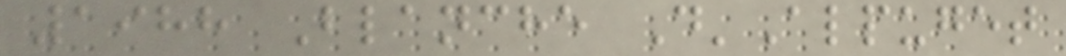1988 Blanche D'Alpuget
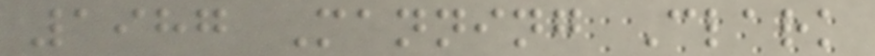1987 Manning Clark
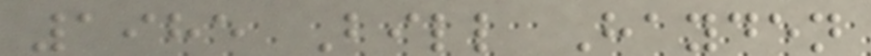1985 Bill Hayden
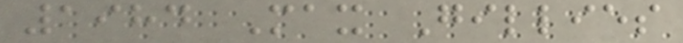1984 Max Gillies
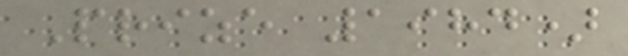Prize 1984)
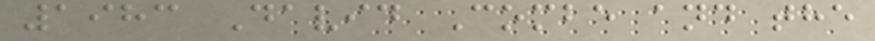1983 David Combe and the
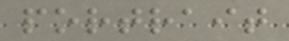portrait
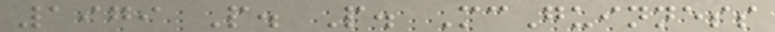1979 P. P. McGuinness
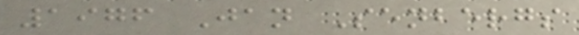1976 Jan Senbergs
